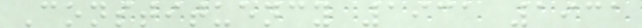Constituency 1931 1931
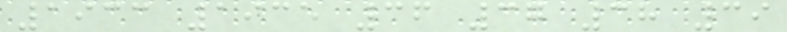1933 1935 36 37 38 39
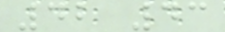42 43
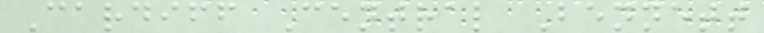Cardiff Central Bennett
